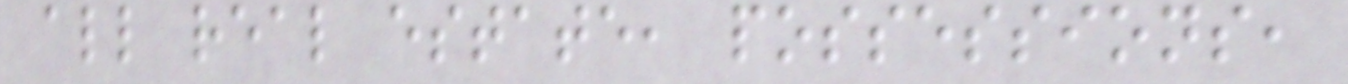all real estate, possessions,
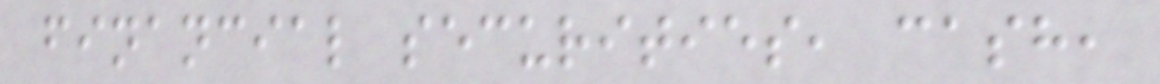financial securities, cash,
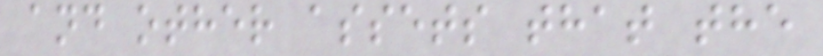and other assets that the
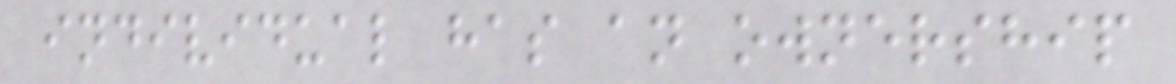individual has an ownership
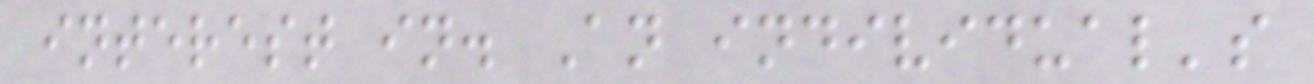interest in. An individual's
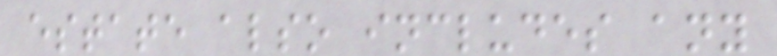estate also includes any
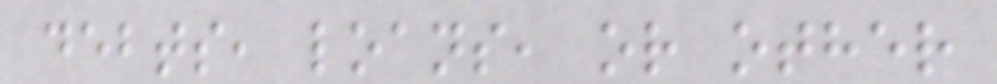debts, loans, or other
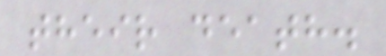their death.
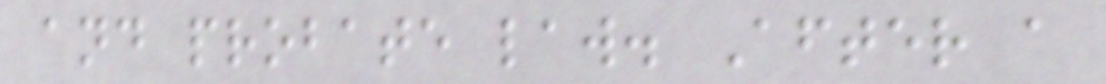and probate law. After a
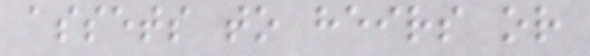assets to heirs or
